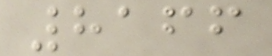8166
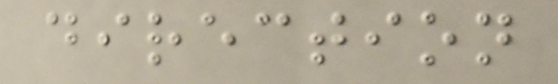direction
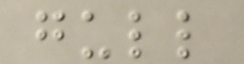gull
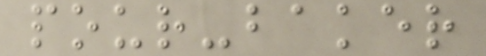pour-baker
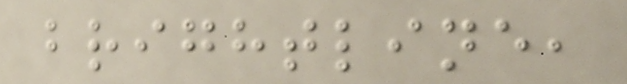brightline,
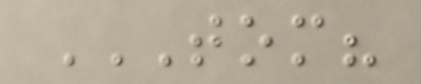TOM?
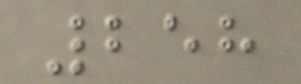258
